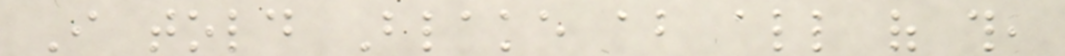I told Blake about all of this,
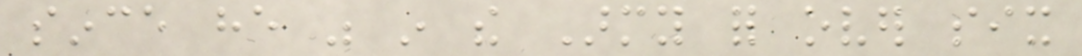since he was in the Army for over six
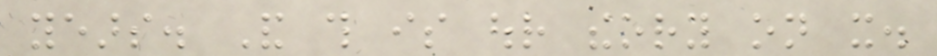years. And this is our theory on it.
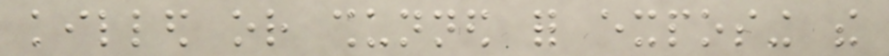killed or shunned for exposing the
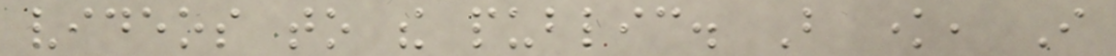videos to the public. But know, I
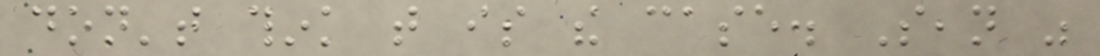don't think that is the case. Sean was
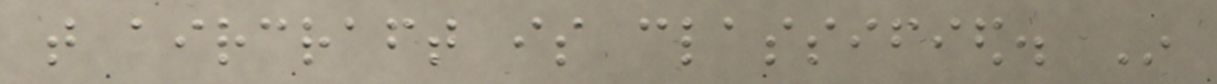that aircraft is classified. In
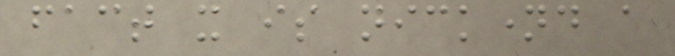fact it is nicknamed a
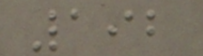192
